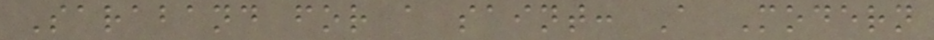Saraband for a saint: A Modern
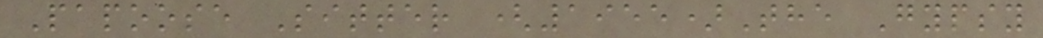Papoose Sitter (1955)The Gypsy
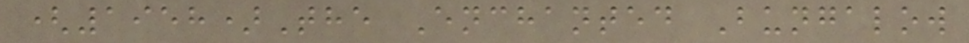(1958)The Enchanted Bungalow
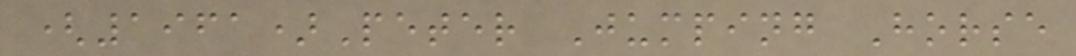(1961)Peter Jumping Horse
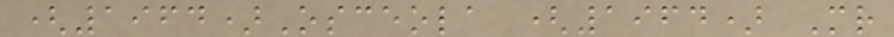(1964)Osceola (1964) Mr
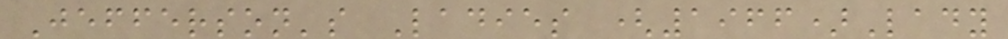Jefferson's Ladies (1966)Lady
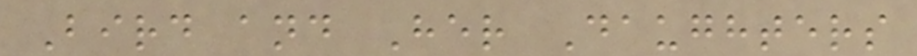Bird and Her Daughters
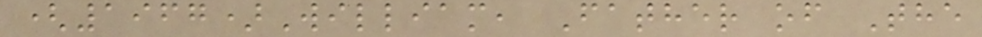(1967)William, Father of The
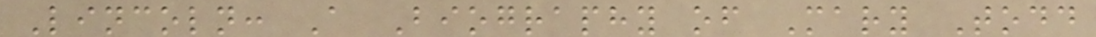Lincoln: A Biography of Mary Todd
